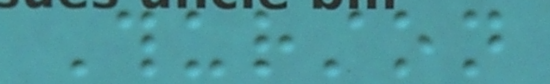Thurston
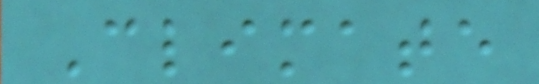Climate
